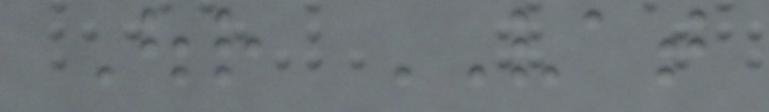Our VAT
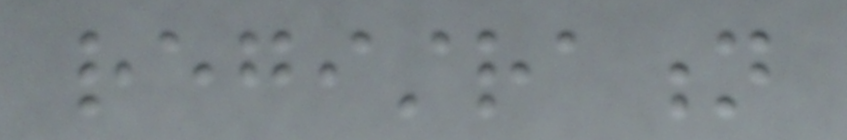registration
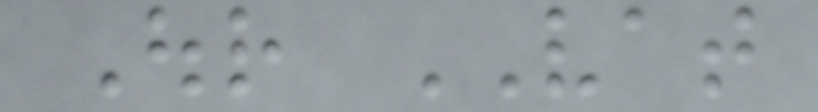Our VAT
